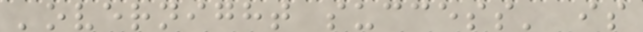'overnight success' is
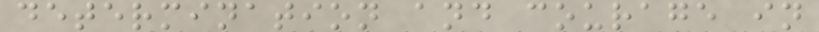determination and courage in
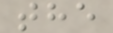the
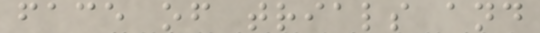face of trials and
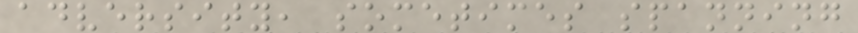adversity, sometimes spanning
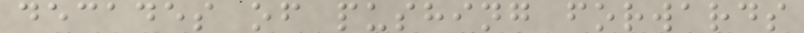decades of pushing forwards
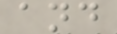and
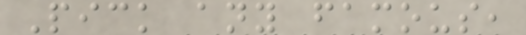Pick any famous,
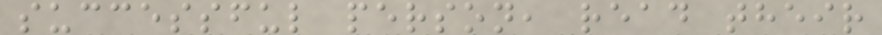successful person, read their
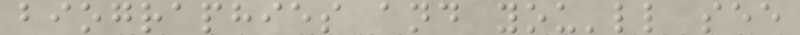biographies and you'll see
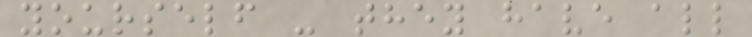yourself - they have all
